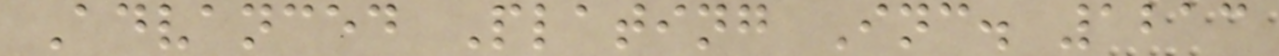Advanced Plating Inc. 1213
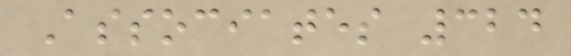Associates 324
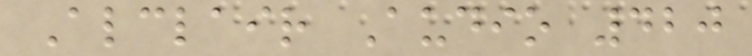Alclair Audio 420
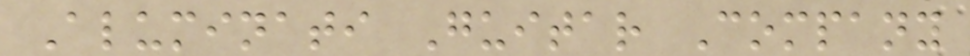Aluminati Guitar Company
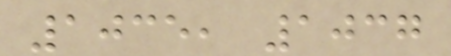1035, 1037
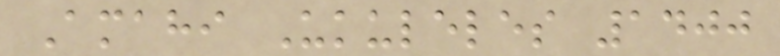Amahi Ukuleles 1400
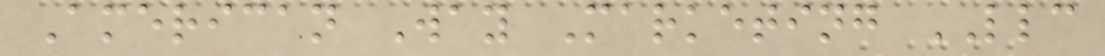American Way Marketing LLC
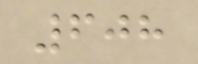608
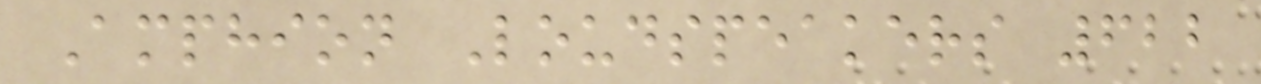Amphion Loudspeakers 622
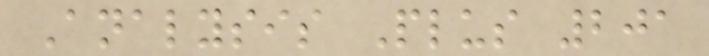Analysis Plus 201
